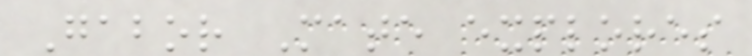Gabor Mate explores
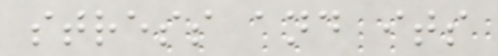stress and its
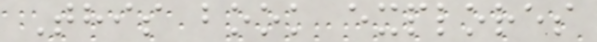This book explores
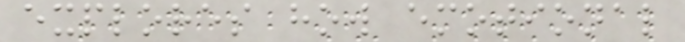explores how emotional
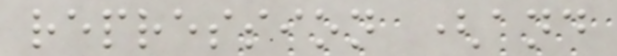repression (and
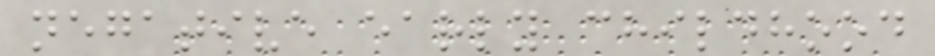negative early childhood
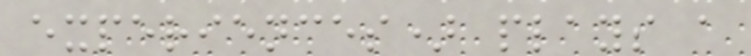experiences) plays a
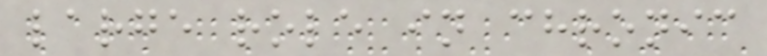large role in chronic
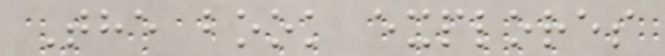The book explores
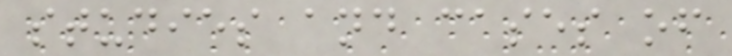studies and cases of
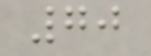70
